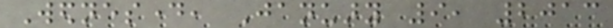Wednesday, January 9, 2013
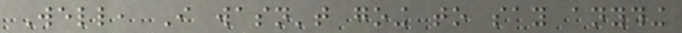Well, I wasn't going to say anything
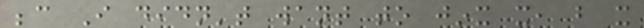because I didn't want to jinx it, but it
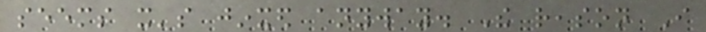seems it's jinxed anyway. The reason I
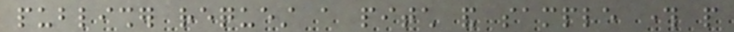publisher request a pitch and sample through people
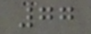77
